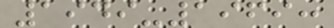1949-1969:
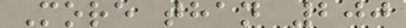More than 200
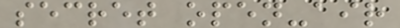secret open-air
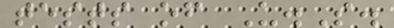tests of U.S.
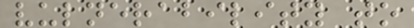vulnerability to
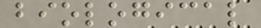biological
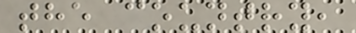the country,
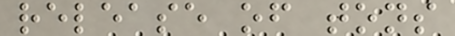release of tons
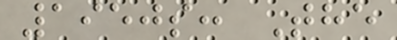1950s: The
